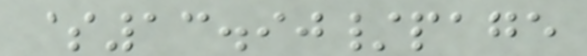$13.90/page
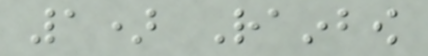1) Rainbow
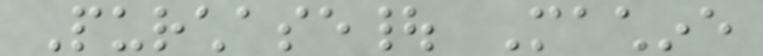Purchase| Machine
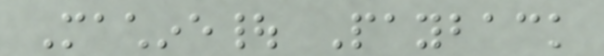Machine| Payback
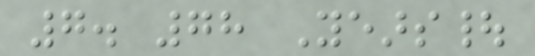7. 78 Years|
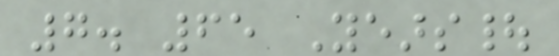7. 65 Years|
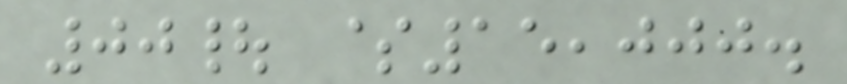00| $15,000.
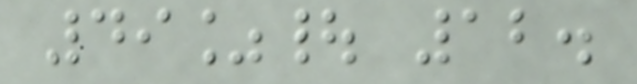49%| 12.
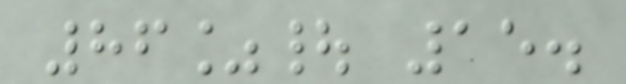86%| 15.
